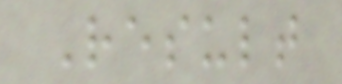Result
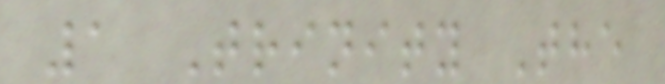1 Trinity The
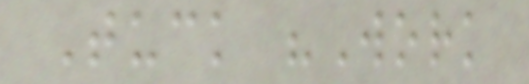Tuck "Work
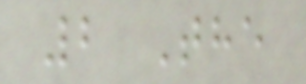2 The
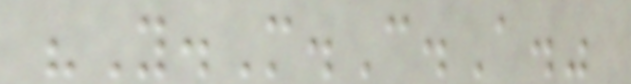"Y.M.C.A."
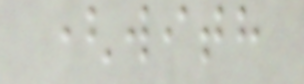(with
